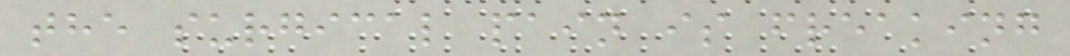the surgical pain is freaking
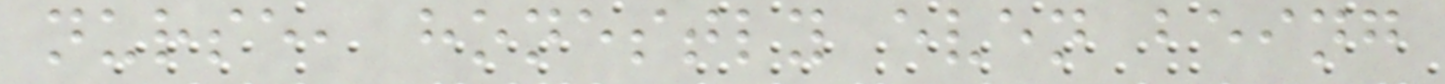nurse, honestly even being
